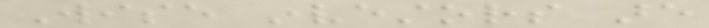Wise investors are
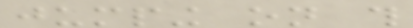jumping on this
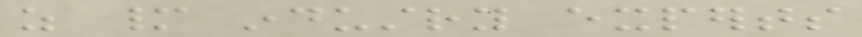as many industry experts
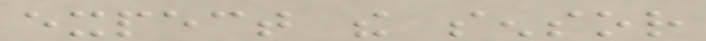expect the sensor
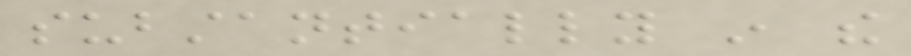substantially in the
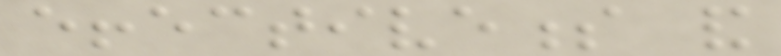effectiveness and
